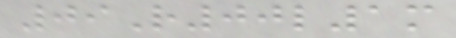09R00l1m
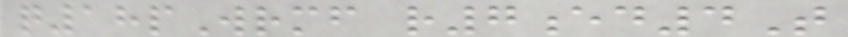q18pWrmf r7ed4T
